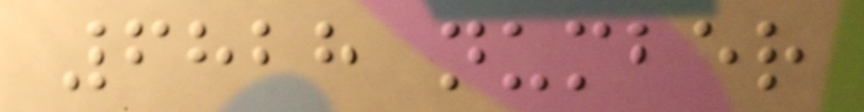6828 number
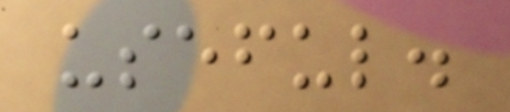useful.
